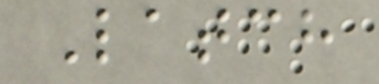Latch
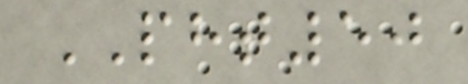PHT50
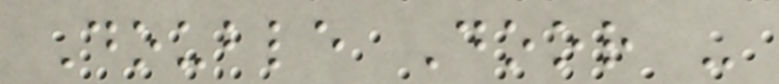Double Door -
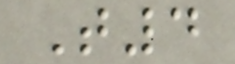T4
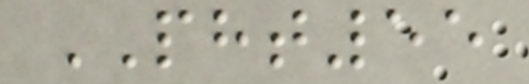PHT55
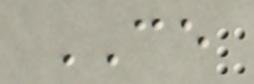CE
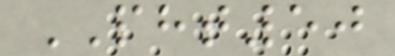PHT50
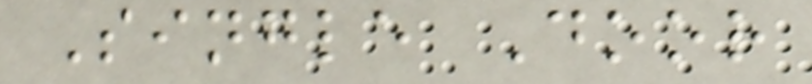Single Door
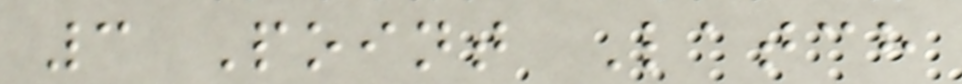3 Point Latch
